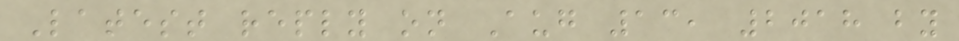Latest reply on Aug 13, 2018 by
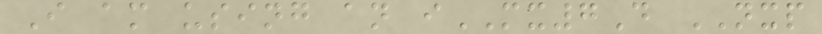I am using an iMX7D NXP
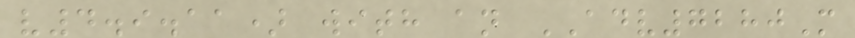v4.9.11) with an ADV7280M
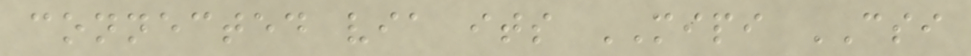connected via its MIPI CSI
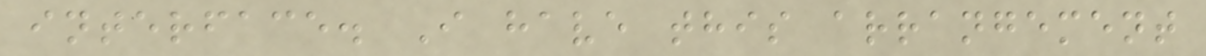interface. I have this arrangement
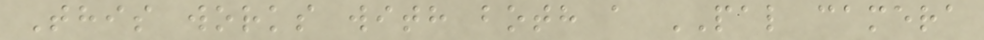This works with both a PAL camera
